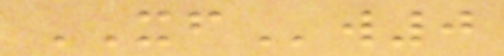XFw0
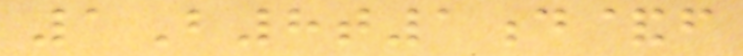1B8t1d&f
